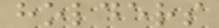holders
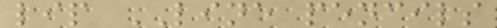lip LINE pencils
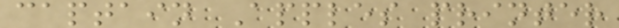captain Apples printer
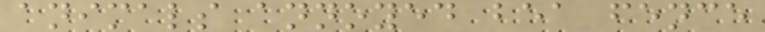animals annoyed bea fence
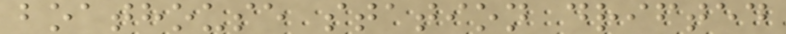boathouse station drifted
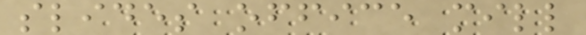slides office mill
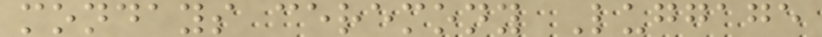mondays ceremony Luggage
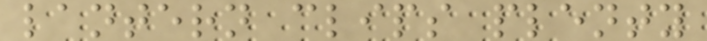lantern clips plenty
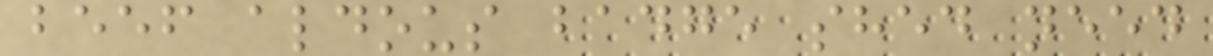beef aldous badge shed need
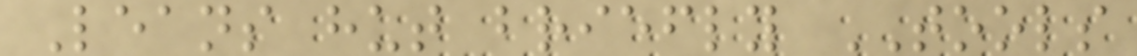Leans hut briefly TOOLS
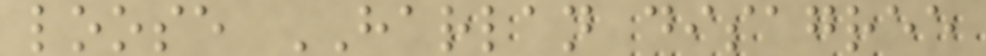loose HARLAN disagree
